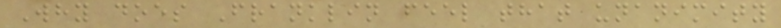Why does Franklin feel that unanimity
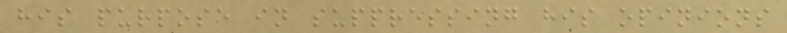his purpose in suppressing his opinions
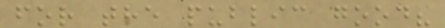for the public good?
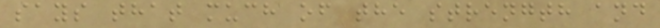says that much of the strength and
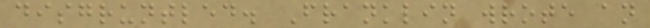disgruntled. Franklin wrote an
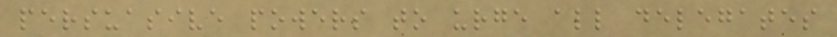persuasive powers to urge all delegates
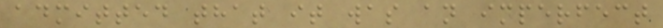admitted that it was an imperfect
